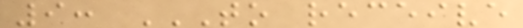9: TO RECEIVE
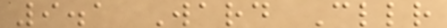9.1 Ward Cllr
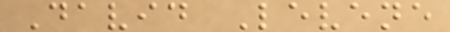David Levene
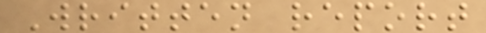Written report
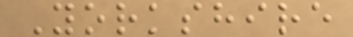Yorkshire
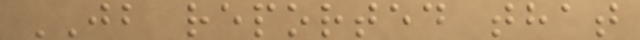JB reported that
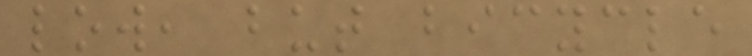low, but bicycle
